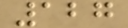127
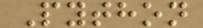Python
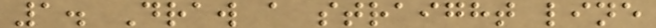1. Draw a straight line
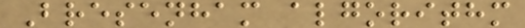Bresenham algorithm
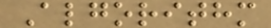Algorithm
